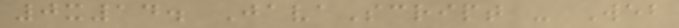0x14. JavaScript - Web
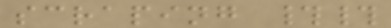scraping ##
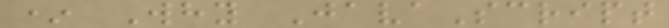* Why JavaScript
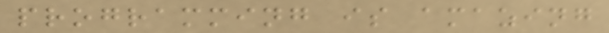programming is amazing
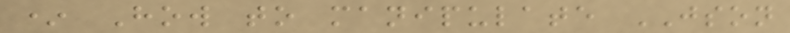* How to manipulate JSON
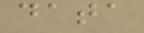data
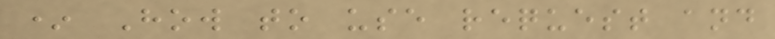* How to use request and
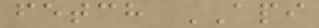fetch API
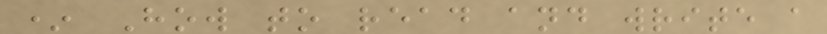* How to read and write a
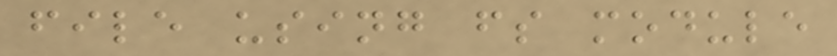file using fs module
